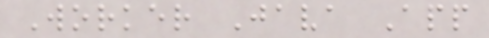Worker Java App
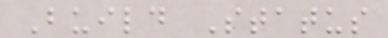Build Status
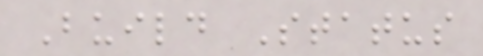Build Status
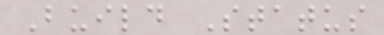Build Status
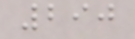290
